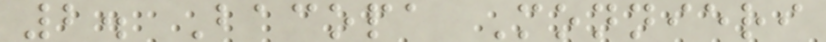2. Bacopa Monnieri
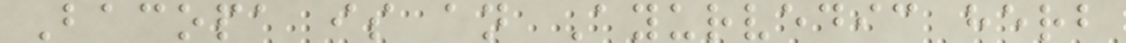Bacopa is an Ayurvedic herb
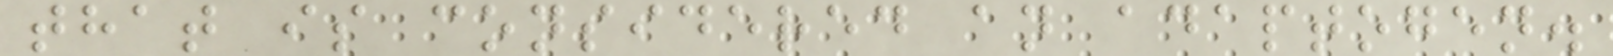that is considered an adaptogen.
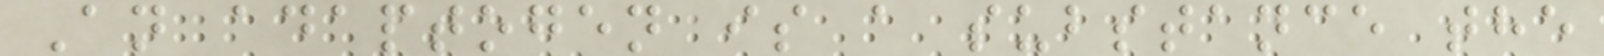An adaptogen is a substance the
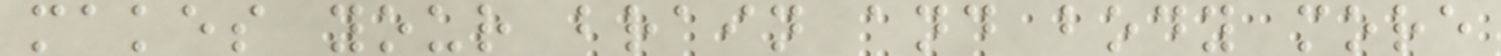makes your brain and body more
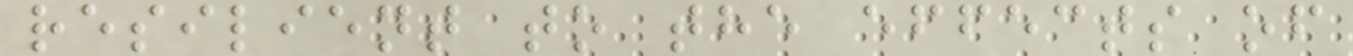resilient to the effects of
